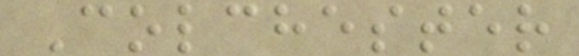Colchester
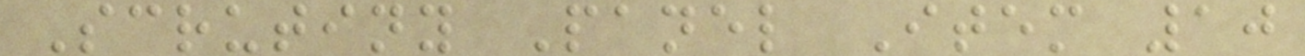Scrutiny Panel Item 10
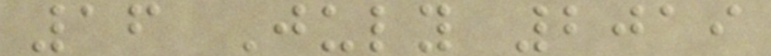16 July 2019
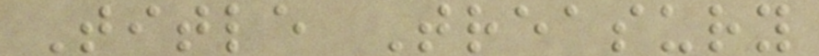Title Treasury
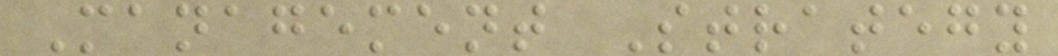Management Strategy
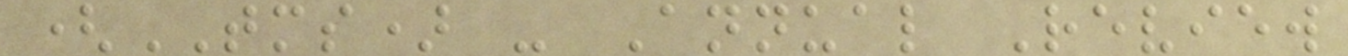(TMS) - Annual Review
